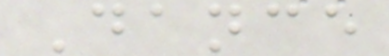Dance
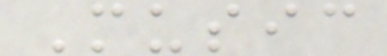Music
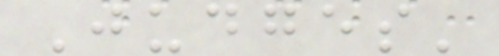Judges'
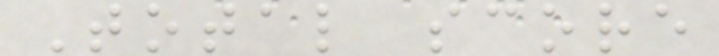Total score
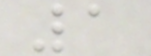1
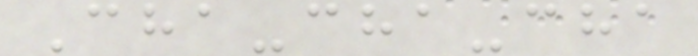Cha-cha-cha
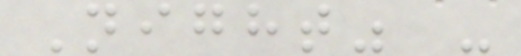Night" -
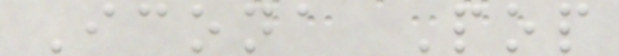Icona Pop
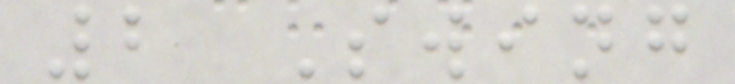2 Swing
